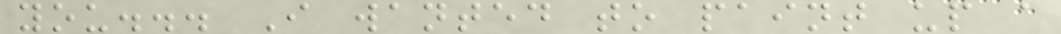you... I wanted to paint up a
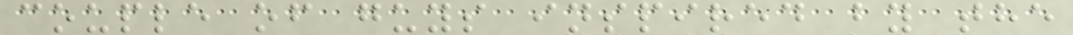couple of guys inspired by the
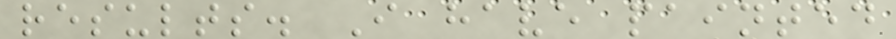results. I have painted
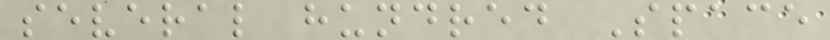several hundred Space
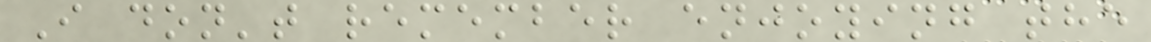I don't remember enjoying the
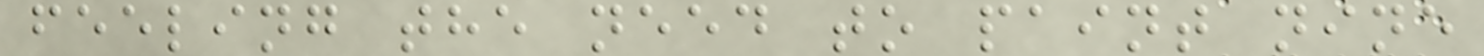feeling the need to paint nine
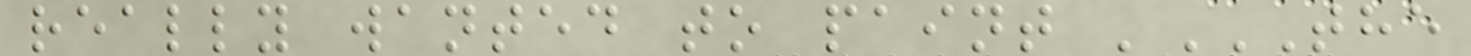really wanted to paint 'THE
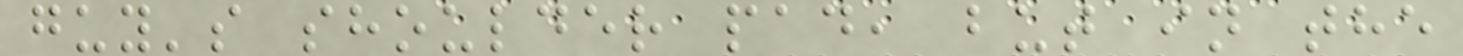guy's shoulder pad, but in the
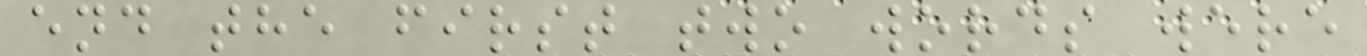end the first two words were
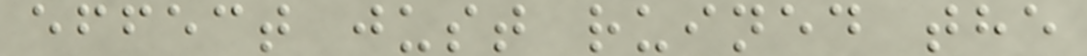effect just ruined the
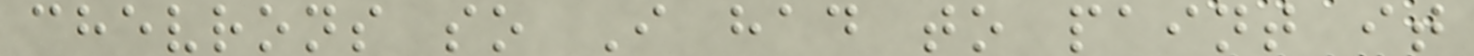chevrons so I had to paint it
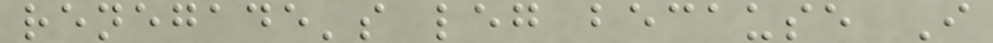renegade's leg because I
